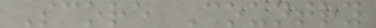Score Country
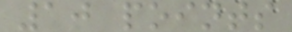10 points
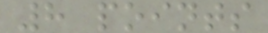8 points
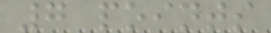7 points
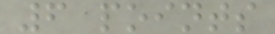6 points
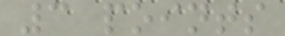3 points
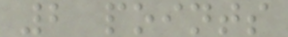2 points
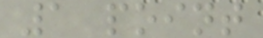1 point
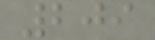209
